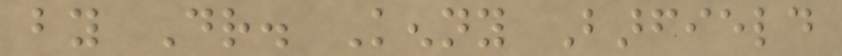by Dr. Kenny Barfield
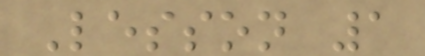Lesson 1
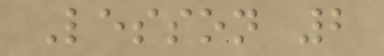Lesson 2
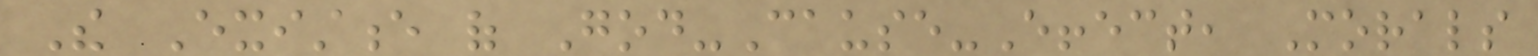The Existence of God-Cause-Effect, Morals
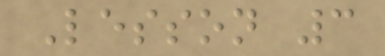Lesson 3
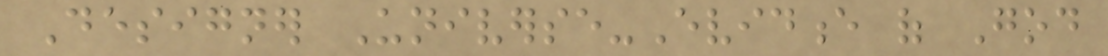Designer Universe-Evidence of God
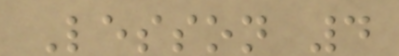Lesson 4
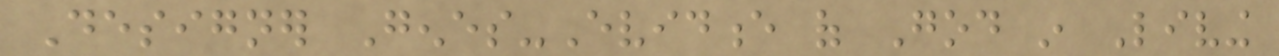Designer Genes-Evidence of God in Living
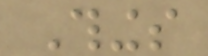Things
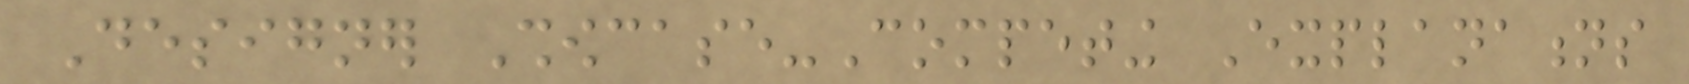Designer Showcase-Competing Explanations
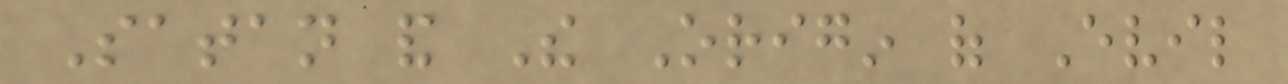Satan and The Origin of Evil
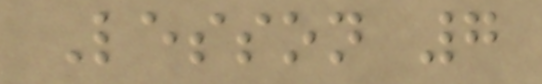Lesson 7
